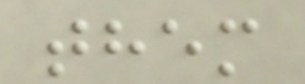them
